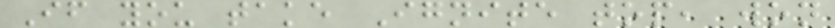If you take Ignite top, won
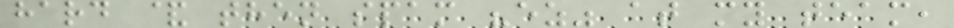hard & then spam "ez" at my team,
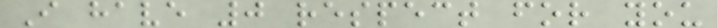I have 0 respect for you
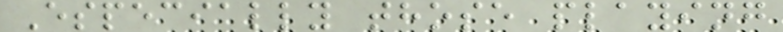Especially those playing
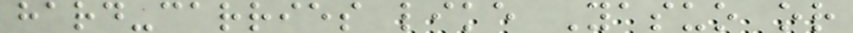hard-carries like Yasuo or
